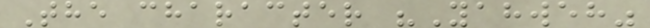The character "Yahweh"
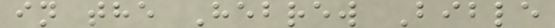in the Hebrew Bible
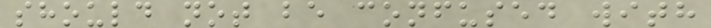should not be confused with
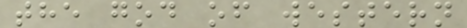the god of western
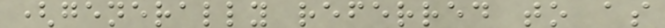(generally referred to as
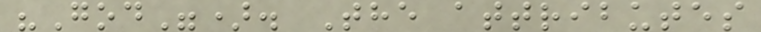"God"). The attributes
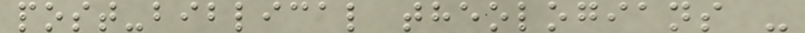post-biblical theologians -
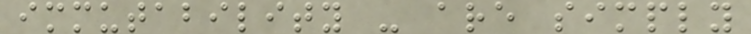immutability - are simply
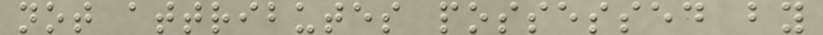not attributes possessed by
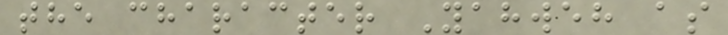the character Yahweh as
